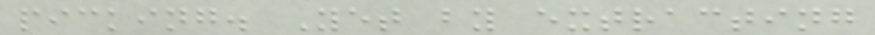picking. Yet by extracting
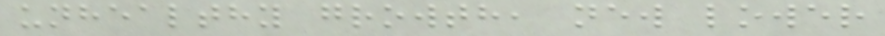unhealthy growth, new lower
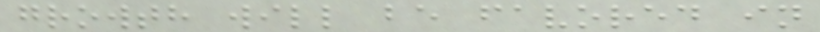growth will be favored in
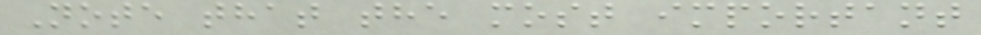Note that the most important
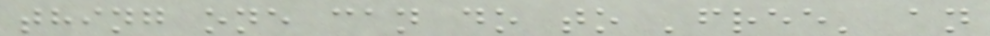thing one can do to 'free' an
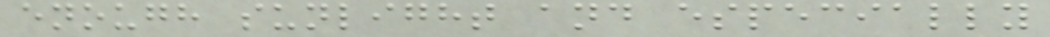enough sunlight and especially
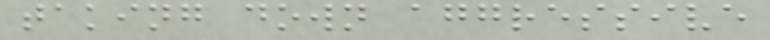taking down aggressive
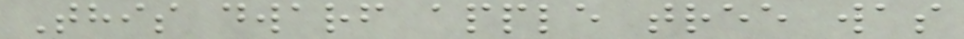This dwarf apple tree was
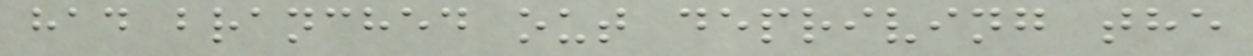had branched out depriving the
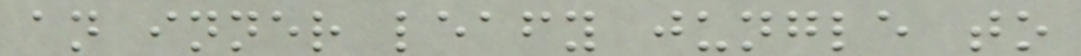an inner leafy jungle to
